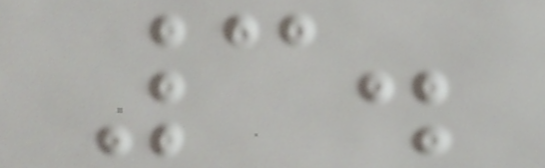3.
